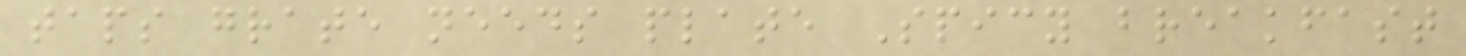taps grate needs plate Spicy breakfast
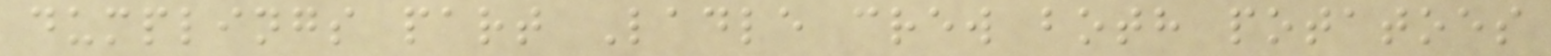dumplings part Ladle crew both potatoes
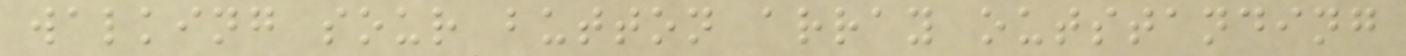walking sour button array outstanding
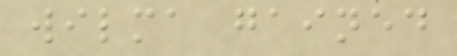wilma gained
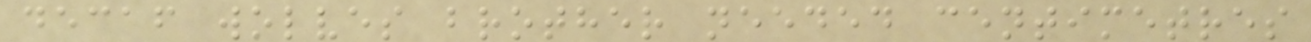decaf wolves brother needed centimetres
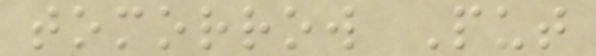tomorrow Put
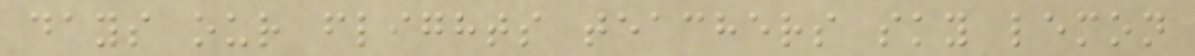days our flights teachers sky lemon
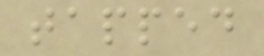tapped
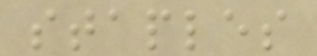staples
